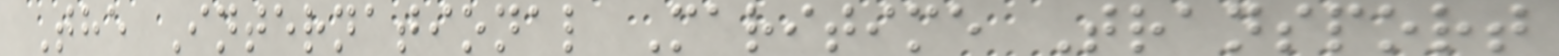The International Maritime Transport
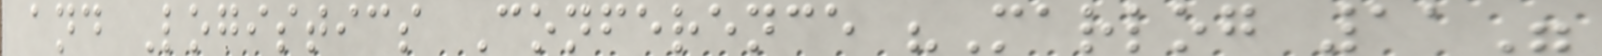and Logistics Conference "Marlog 11"
